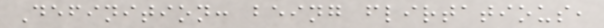Definition: being flirtatious,
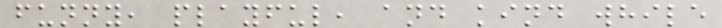funny, playful, and kind while
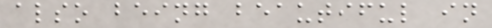also being beautiful in
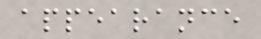appearance
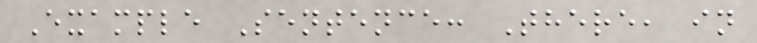Example Sentence: There, in
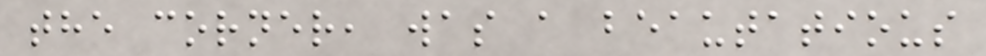the corner, was a beautatious
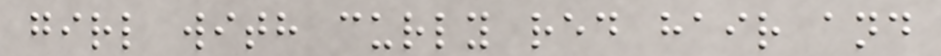girl with curly red hair and
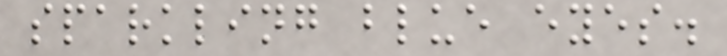sparkling blue eyes.
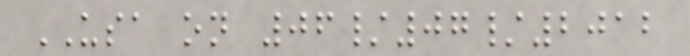USA on 06/07/2012
